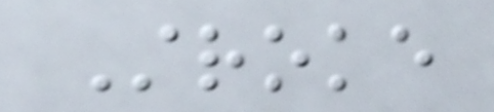Stroke
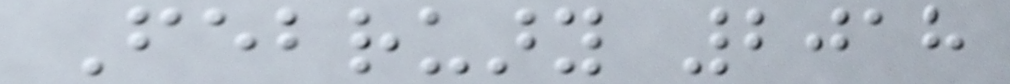February 2018
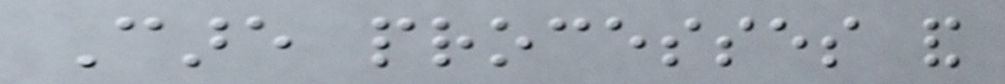Care processes and
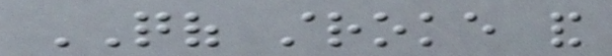QOF stroke and
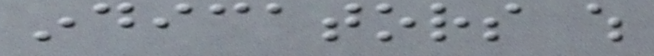indicators which
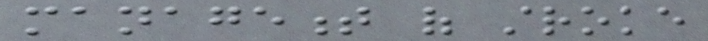management of stroke
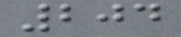204
